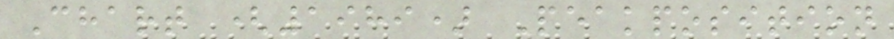Chart (1989) Peakposition
